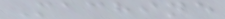Machine
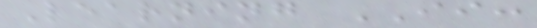Learning II:
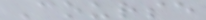Course
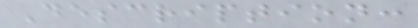Description:
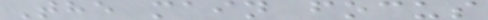The main focus
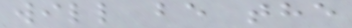will be the
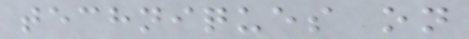techniques on
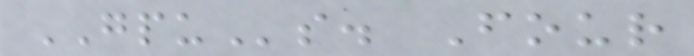GPUs. Four
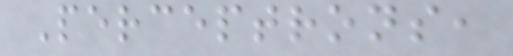Perceptrons,
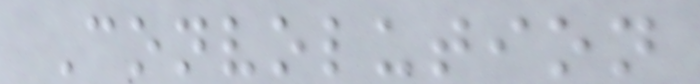Convolution
